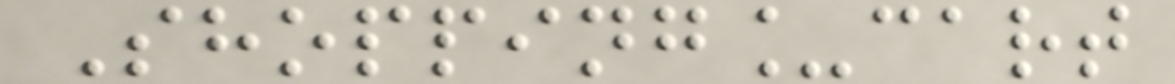Shopping_cart
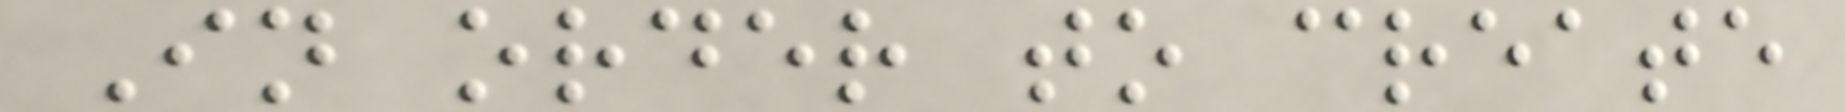In order to create
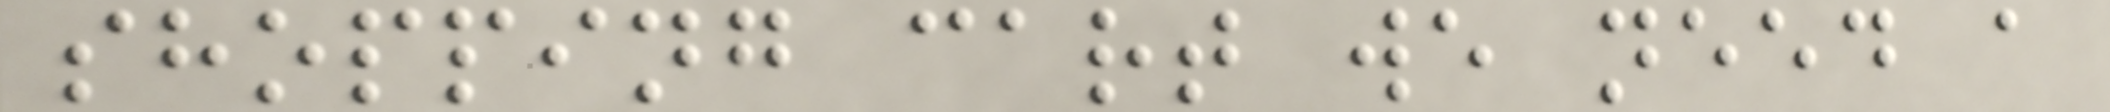shopping cart we need a
